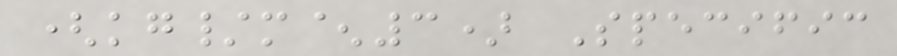(kg/m^3) Specific
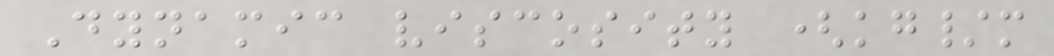Dynamic viscosity (kg/m
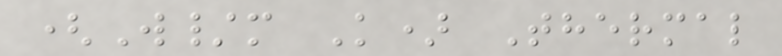(W/m K) Thermal
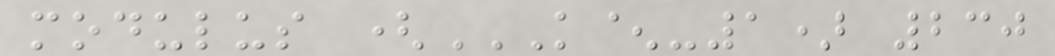modulus (K^-1) 230
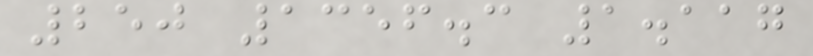250 1356.3 1.117
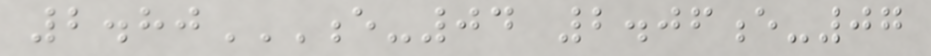2.80E-04 2.06E-07
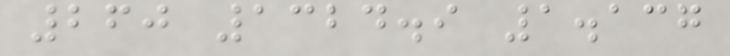260 1324.9 1.137
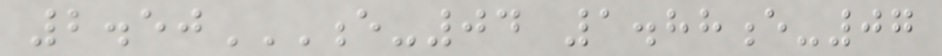2.50E-04 1.88E-07
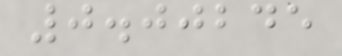0.00245
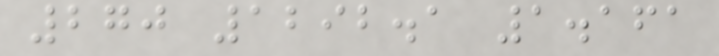270 1292.1 1.161
